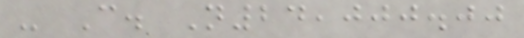- C. N24,000.00
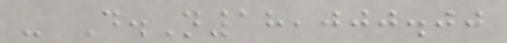- D.N18,000.00
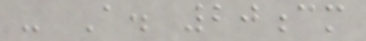- A. 20cm
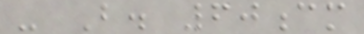- B. 60cm
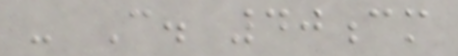- C. 40cm
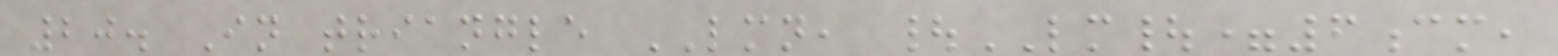20. In triangle LMN, |LM|=6cm,
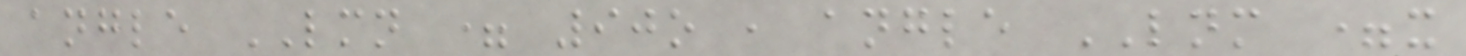angle LMN = 90o , angle LNM =x
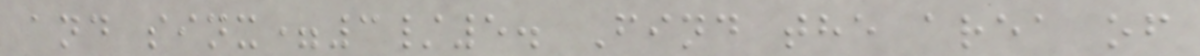and sinx=3/5. Find the area of
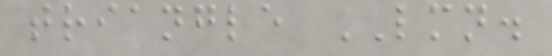triangle LMN.
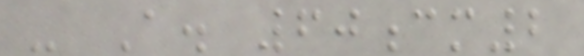- A. 60cm2
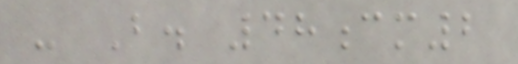- B. 48cm2
